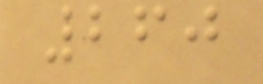260
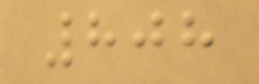808
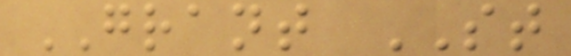GRANT ST
